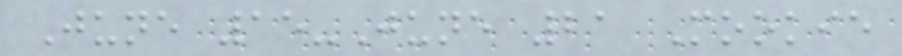June 15-June 21 Mookie
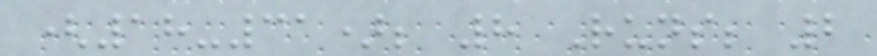(18-31); 8 Runs; 2
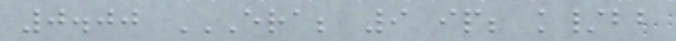0.00 ERA; 9 IP; K/BB
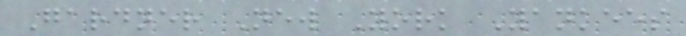Gardner New York Yankees
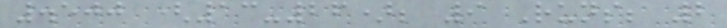.500 (13-26); 9 Runs; 2
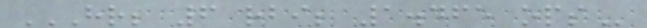HR; 6 RBI; 1.465 OPS
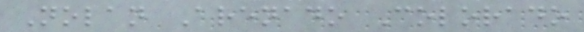Nolan Arenado Colorado
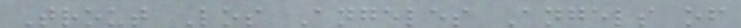Trout Los Angeles Angels of
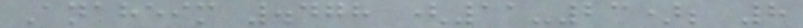Anaheim .478 (11-23); 8
